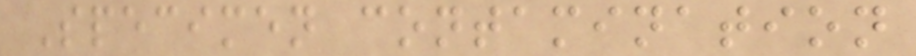Specimen contamination
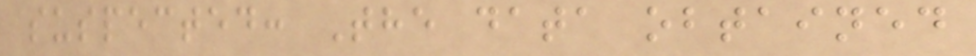suspected: The data obtained
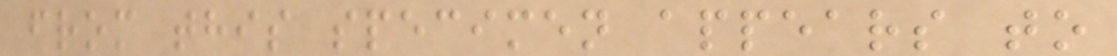from this specimen appears to
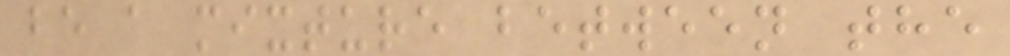be a mixture between the
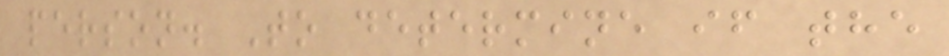person. To determine if the
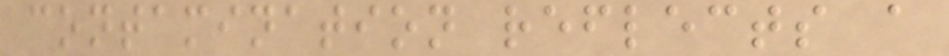contamination reflects a
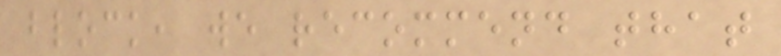block, we recommend that
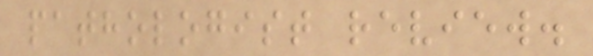pathologist review.
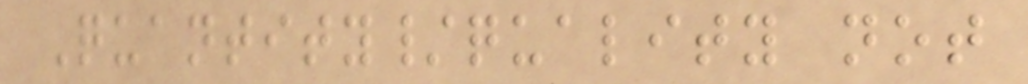Quantity/quality not
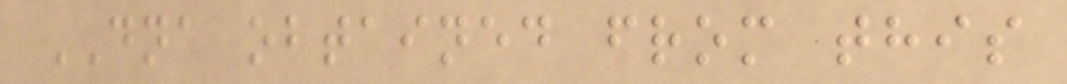DNA obtained from this
